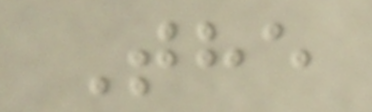The
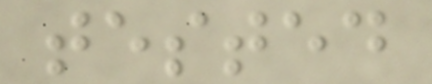tested
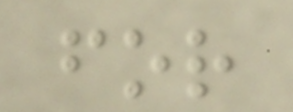for
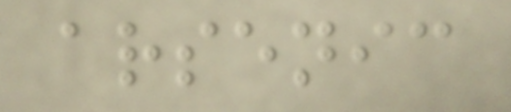arsenic
